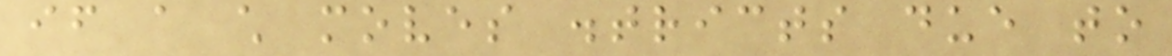if a child moves districts due to
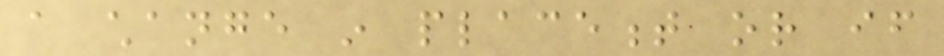a change in placement or if
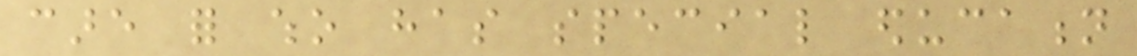care for who has special education
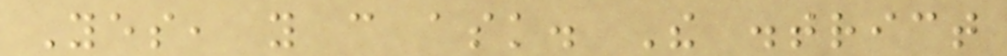Yes, you can ask. The district
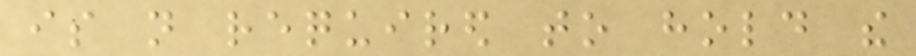is not required to hold the
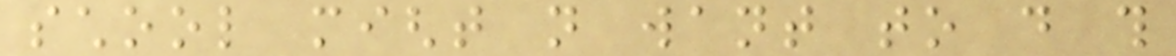school might not want to do this
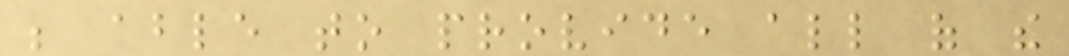be able to provide all of the
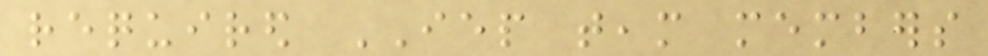required IEP team members
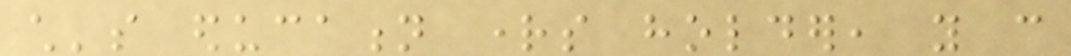child's education rights holder, you can
